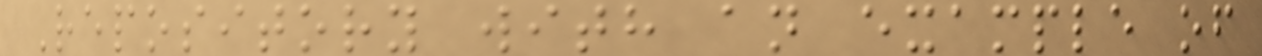Repository with an example of
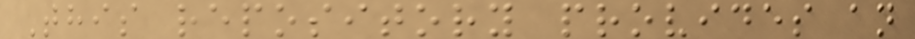This repository provides an
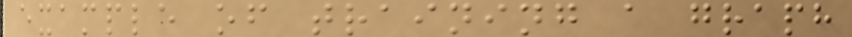example of training a graph
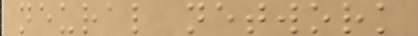neural network
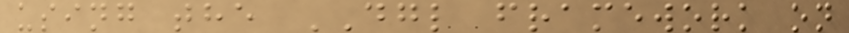using the DGL framework on
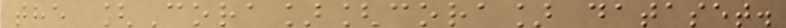the [Cora][cora] dataset.
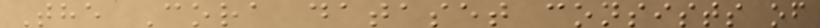The Cora dataset consists of
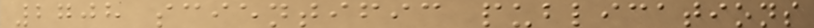2708 scientific publications
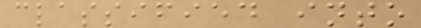classified into
